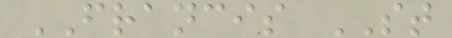FRANCIS ST
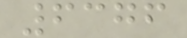6376
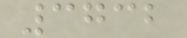3732
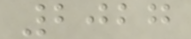2027
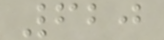620
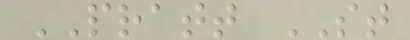PRATT ST
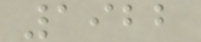1922
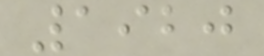1920
